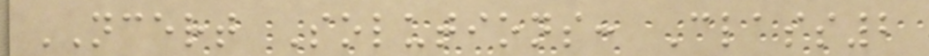NCERT Solutions: Class2
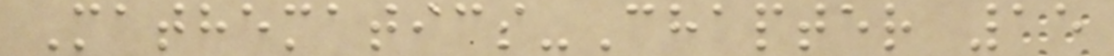Mathematics-Chapter 15
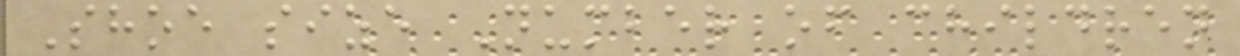Shoe size Number of children
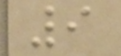9
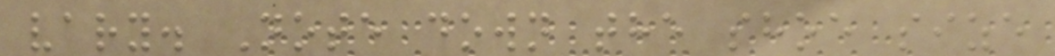vary. Note down the shoe size
